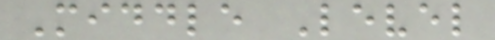Middle Level
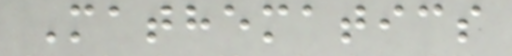Mathematics
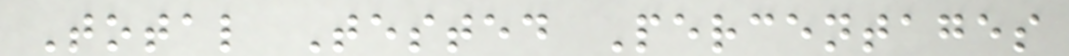Total Tested Percentages
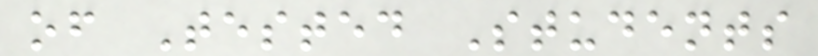of Tested Students
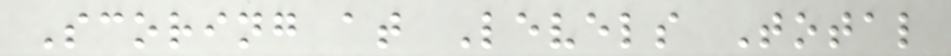Scoring at Levels Total
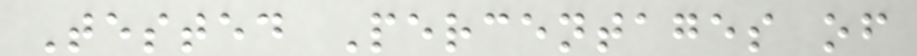Tested Percentages of
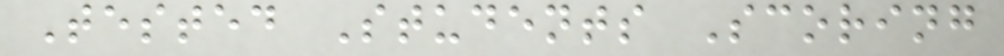Tested Students Scoring
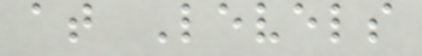at Levels
